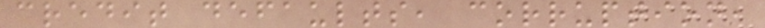credit defaults, corruption,
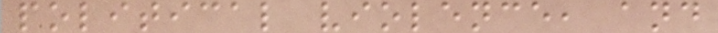political violence, and
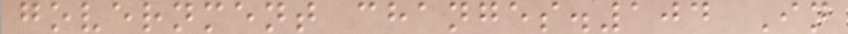government changes.104 In
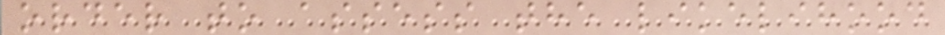order to assess the likelihood
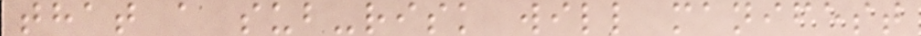that a sub-risk will manifest
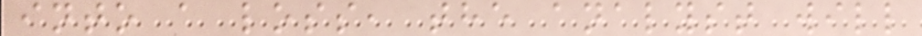into a loss, the analyst will
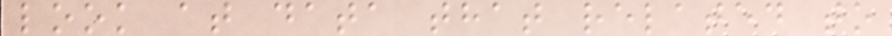look at data that related to
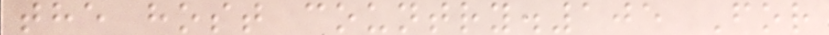the host country.105 For
